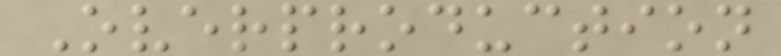Overproduction
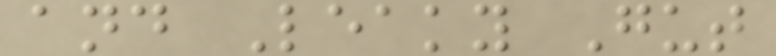and Leaky Gut
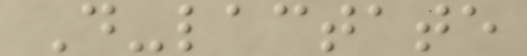D-lactate
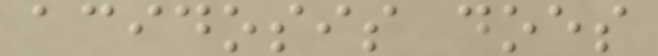acidosis does
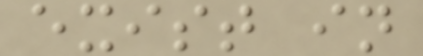exist in
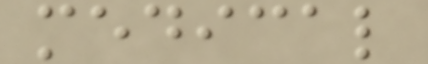medical
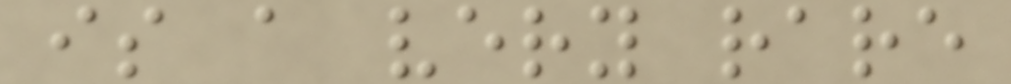is a very rare
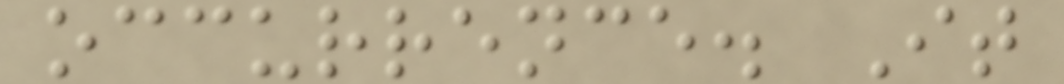occurrence. It
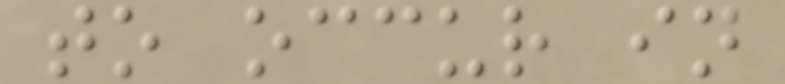to occur in
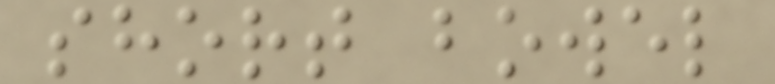short bowel
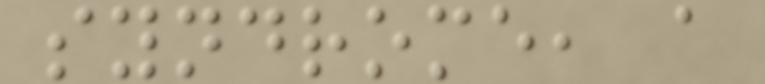syndrome, a
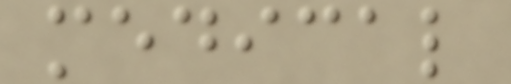medical
